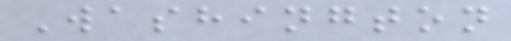Washington
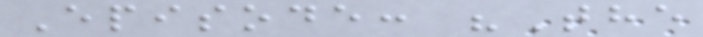Episode: "The
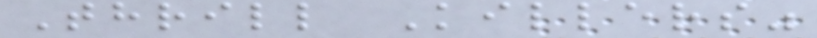Thrill Killers"
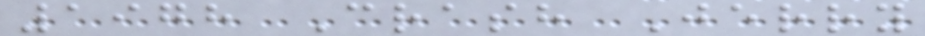1978 Crash Jerry
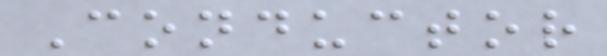Conductor
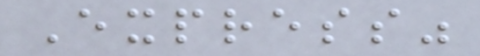Express"
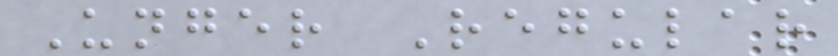Unger Regular
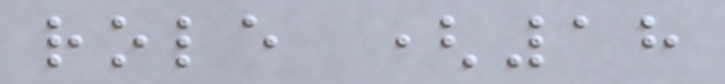role (18
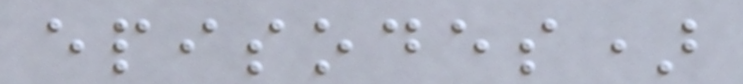episodes)
